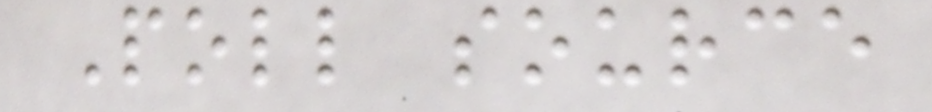Poll source
